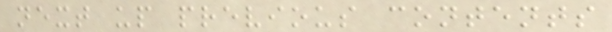next up previous contents
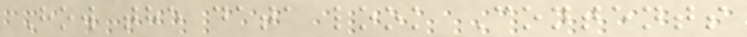How the data look Contents
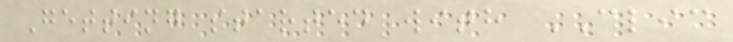Getting started with CLIC
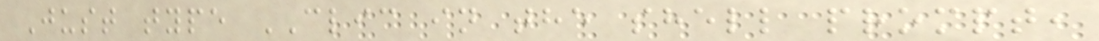Just type CLIC in the shell prompt,
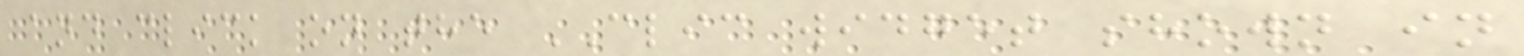and click on the CLIC widget shown in
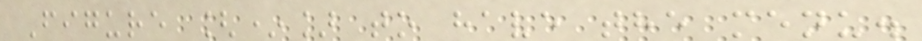Figure [*] to have the menu.
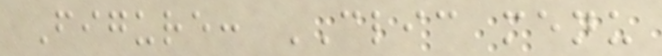Figure: CLIC menu
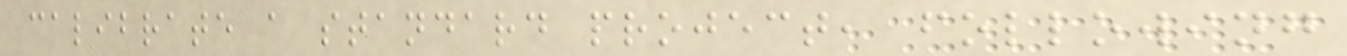calibrate a standard project, following
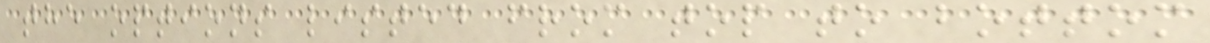the options listed from top to bottom
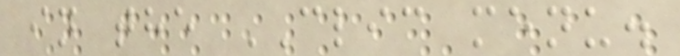in the CLIC menu.
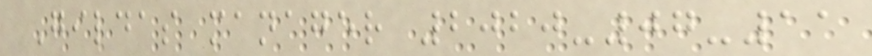Gildas manager 2020-07-11
